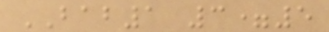BAB1 3=5
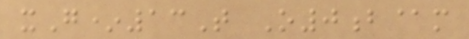xG*13T O0b@m
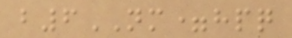b6NM=hpq
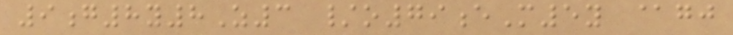9g8y8Z3 /o79eM5y @gj
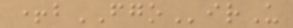+bFGOirU
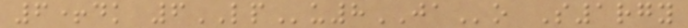6+dk 6LPu8JAo S1rgy
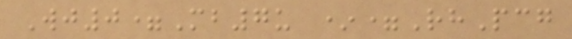Wj0=Mb7u *=RhPcg
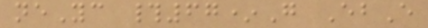neYc #67*G EbE
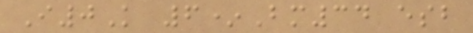I0K 6*Bm34 esb
